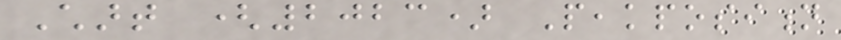Chart (2023) Peakposition
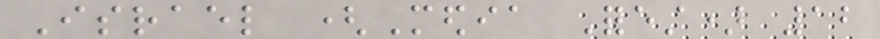Israel (Media Forest) 12
